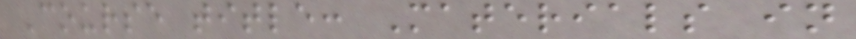Course title: Materials in
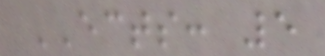ECTS: 5
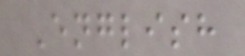English
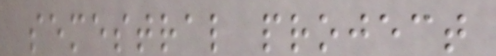semestral project
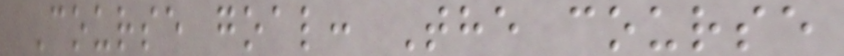Course goal: The course
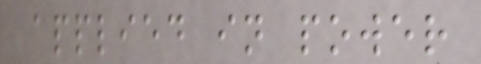applied in power
